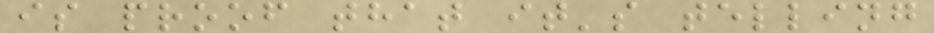is proof that it's telling
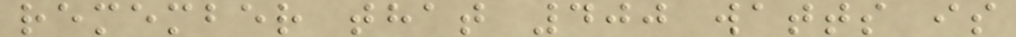remember that 400 watts is
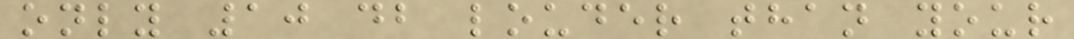only 10 db louder than your
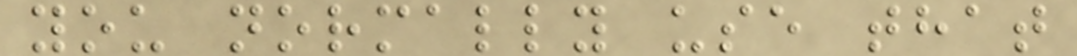you normally use that
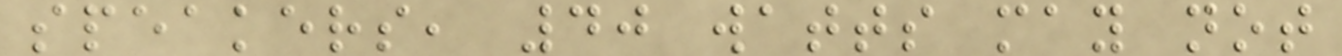speakers, 40 watts may not
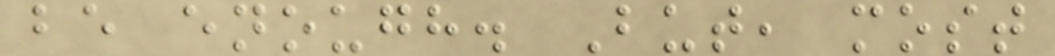be enough. But, most
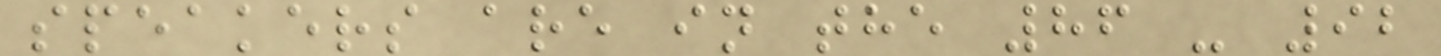speakers are in the 86 - 92
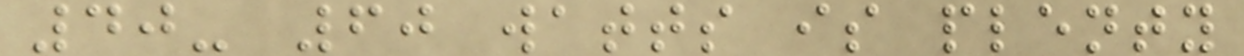40- 60 watts is plenty
